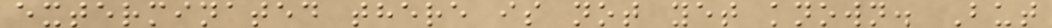exterminated there is not yet known. But
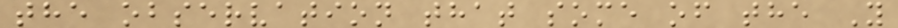the observation that some of the Y
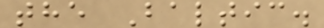the Baltic.
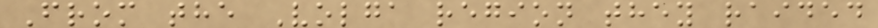From the Volga region they raided
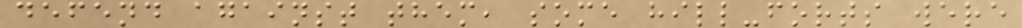defend against them, some hill-forts were
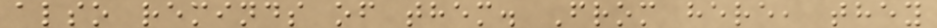also reminds of them. From here, they
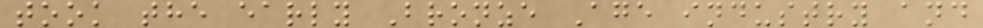took the early Bronze Age industry and
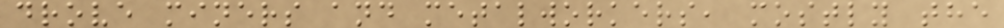drove miners and metalworkers, mostly the
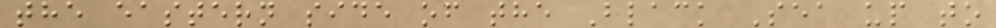the eastern side of the Black Sea up to
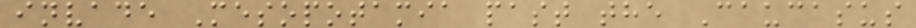invade Mesopotamia past the Caucasus
